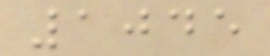1045
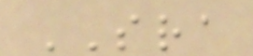SRA
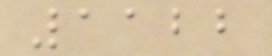1122
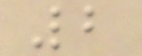2
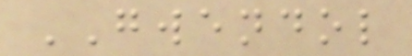GWENDOL
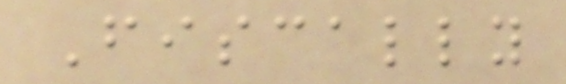Fiscally
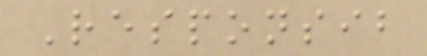Responsib
